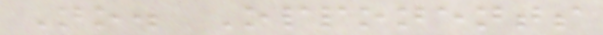No. Opponents
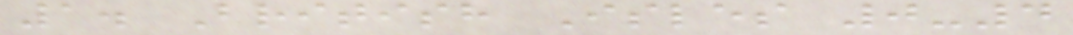1. British Isles 0-4
